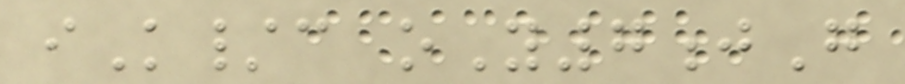iK/c oY7jG
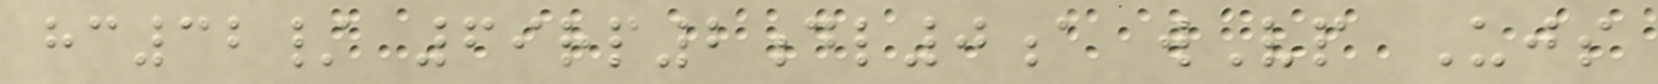hc32/ 69rp2dl0a wVp Ujs
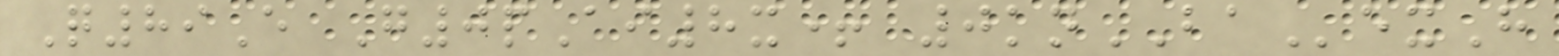Q89E G0pAi8x+ 0knBAexH
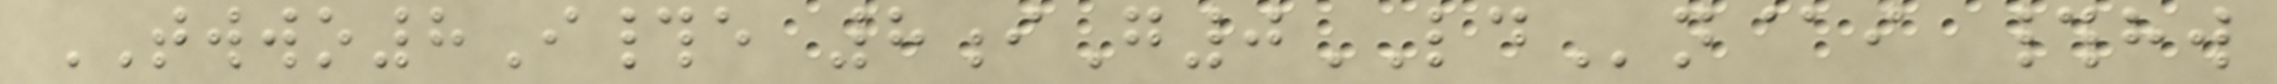TWWO8I#e 8iG0LDn@i #hw
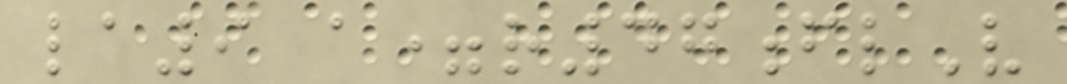la9 a=r47flV
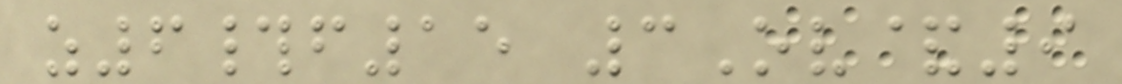z6#f15 3Ov&9
